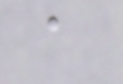a
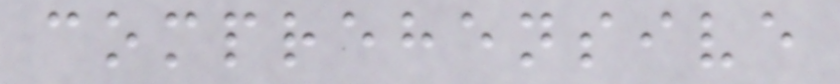comprehensive
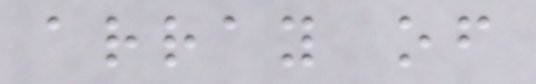array of
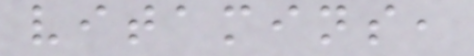vitamins,
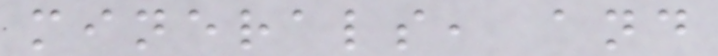minerals, and
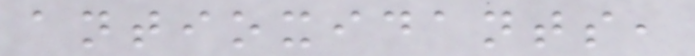antioxidants,
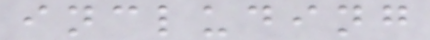including
